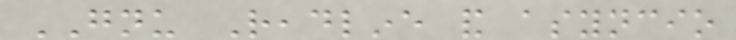GNU Readline and asyncio
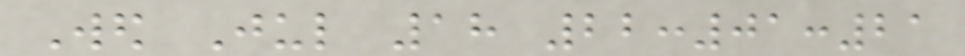Wed Jul 18 22:01:21
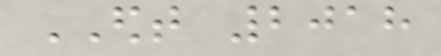EDT 2018
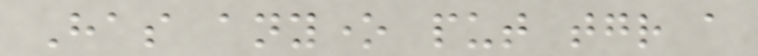Has anyone put together a
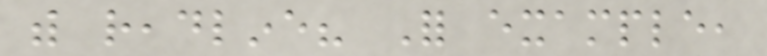with readline? For example,
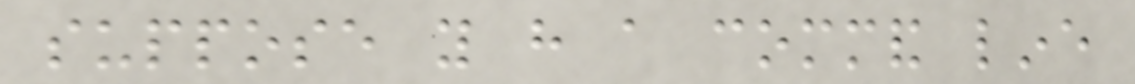suppose you have a command line
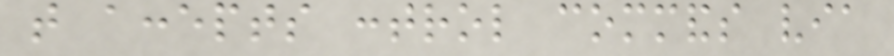that accepts control commands via
